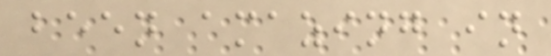been amazing in
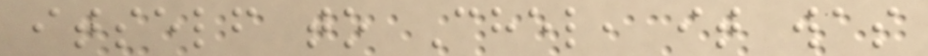itself to Chel, it was
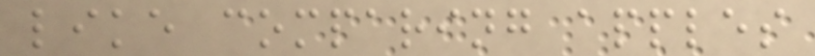like comparing apples
